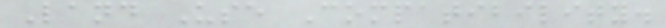Land Use Compatibility.
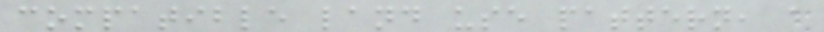compatible land use pattern, a
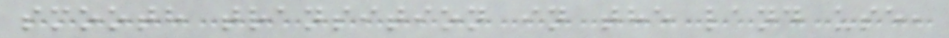smooth transition in the land use,
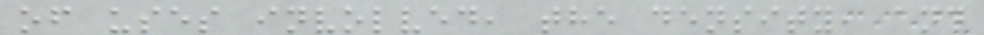of uses involved, the density, and
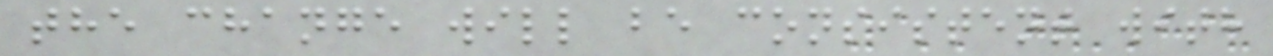the change will be consistent with
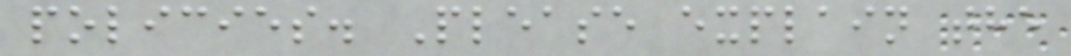policies. Please explain the
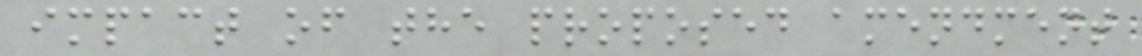impact of the proposed amendment
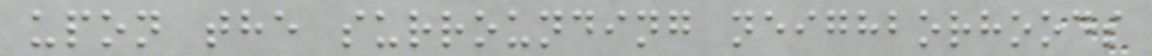upon the surrounding neighborhoods
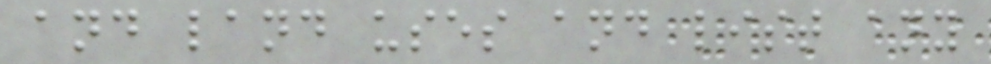and land uses and list any
